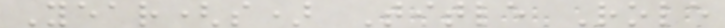Year(s) Title Role
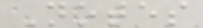Notes
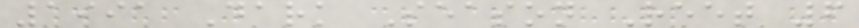1991 Dark Season Reet 6
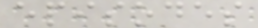episodes
